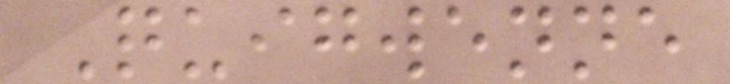Quigwenne
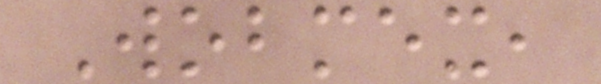Wobmex,
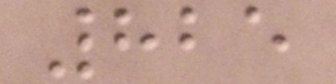825
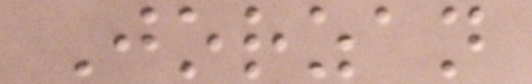Jorzan
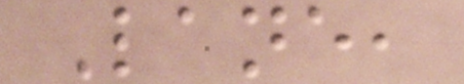Lane,
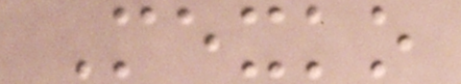Mexko
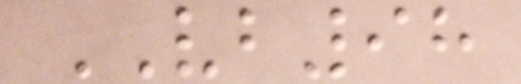VB98
